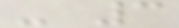- 3
